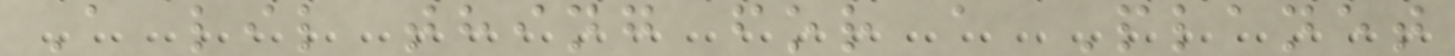A lil thing for a Planet
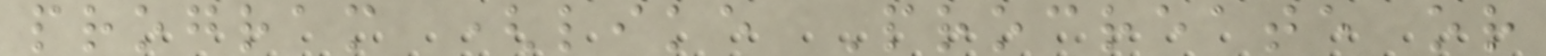program (like Procreate or
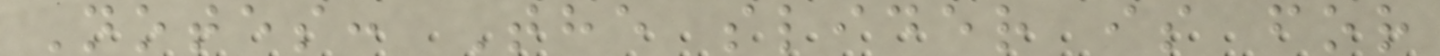Notes: The slider is for
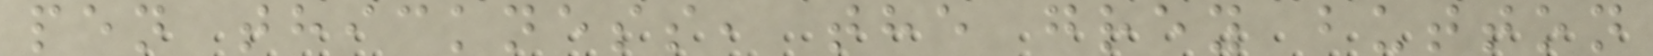pen thickness, the grey button
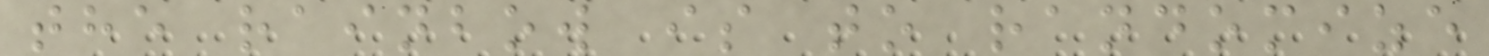the rainbow is to randomize
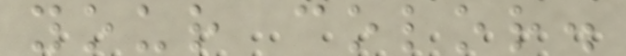your color.
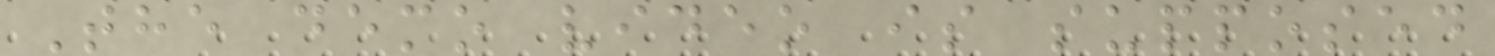The demo video is supposed
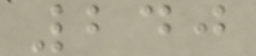240
